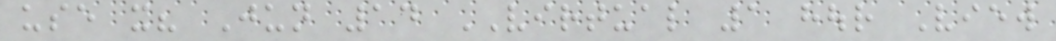use it? Jun 14 VIRTUAL 1 hour View
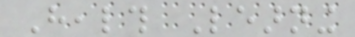Health Learning
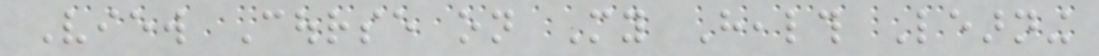View Course on My Health Learning
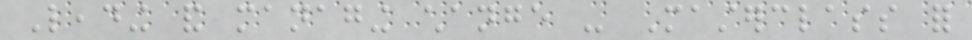Leading and managing change - Masterclass for
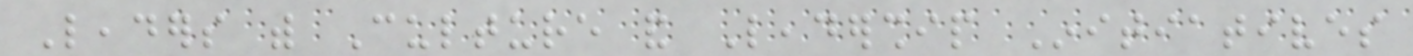Leaders with Culture and Leadership Initiatives
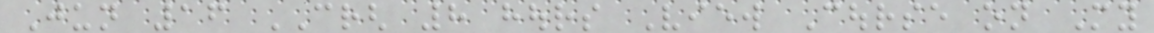Jun 16 CRGH 8 hours View Course on My
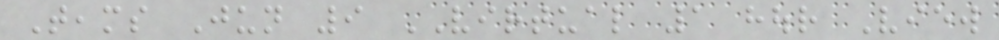Teams Jun 9 VIRTUAL 1 hour View
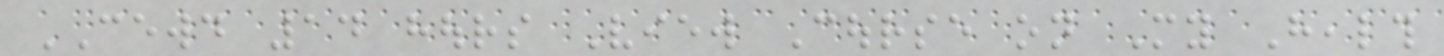CEWD 14 hours View Course on My Health
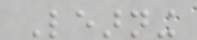Learning
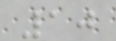10
